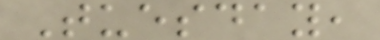Tuesday,
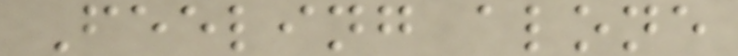Feeling alone
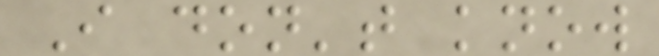I don't know
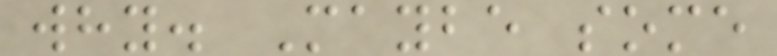why. Maybe some
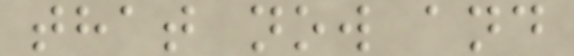that now and
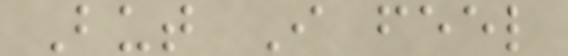But I feel
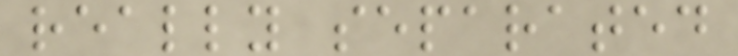really separated
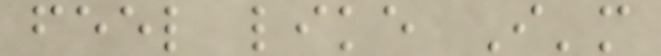feel like I'm
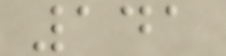141
